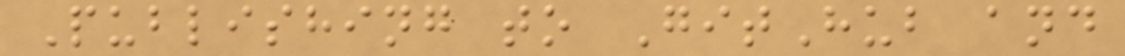Publishing to GitHub and
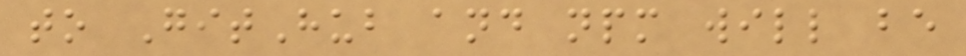to GitHub and npm will be
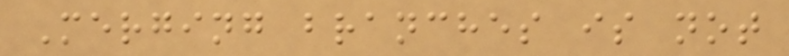Merging branches is not
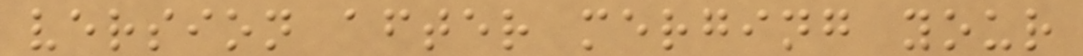version after merging your
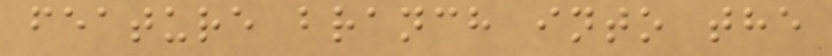feature branch into the
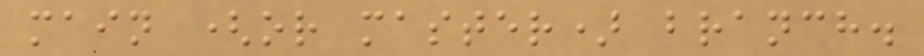main (or master) branch.
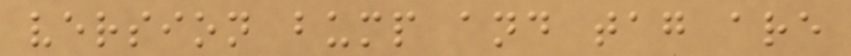version bump and tag are
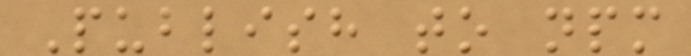Publish to npm
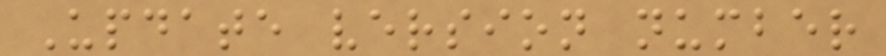Update version number
